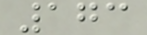173
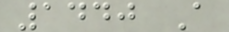1440 A
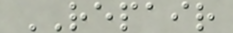REPAIR
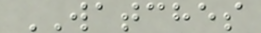WATCHES
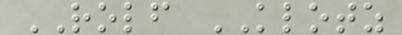ROLF KLOTZ
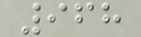968
